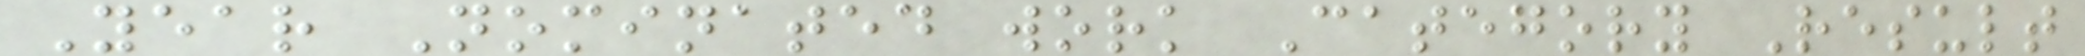Year Nominated work Category Result
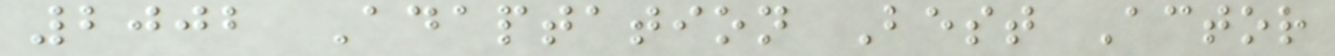2002 Adaptation Best Actor
